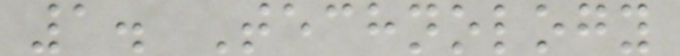1. Technology
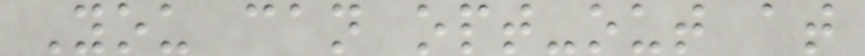You can opt-out at
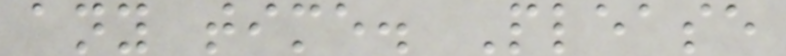any time. Please
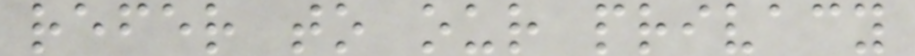refer to our privacy
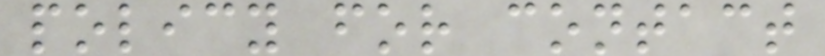policy for contact
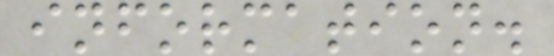information.
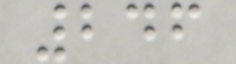246
